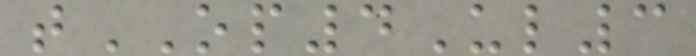tOP4Ul3
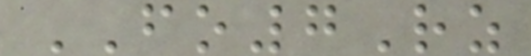FO7Rz
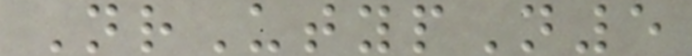NrUtypN5
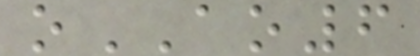oAO6
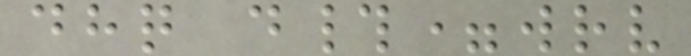dhq d#=wrv
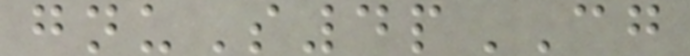gnuS4pCG
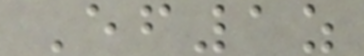Ef1z
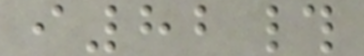i82#
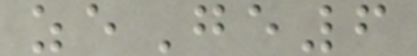zeGe6
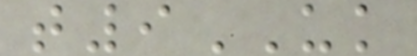t9UK
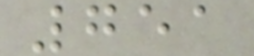751
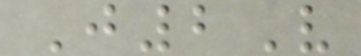J2V
